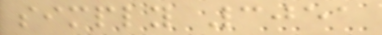simply 3051
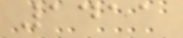1411
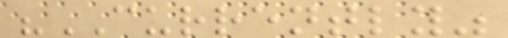"CURRENTLY"
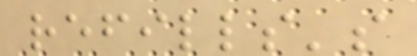refills's
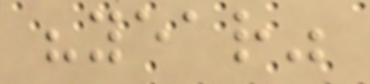"year"
